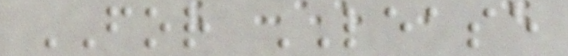FOR LEASE
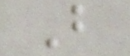B
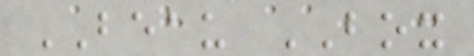BEAU BOX
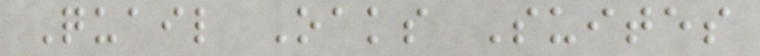Quail Oaks Suites
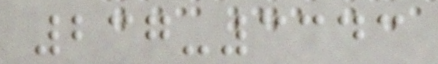237-3343
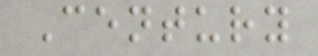Century
